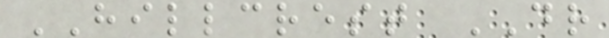HILLCREST DR
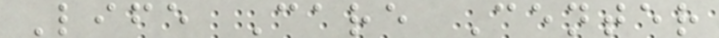Life Care Center
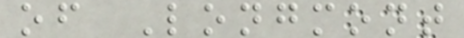of Longmont
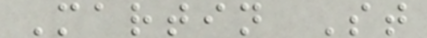Martin St
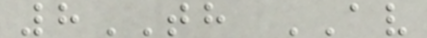8TH AV
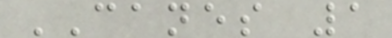CANES 1
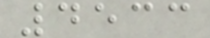4533
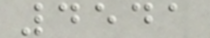4541
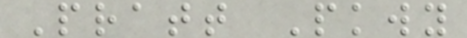Pratt Pkwy
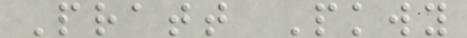Pratt Pkwy
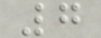7
